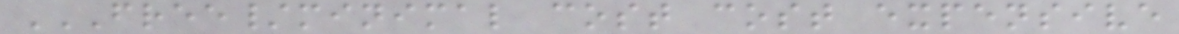FREE/MINIMAL COST COST EXPENSIVE
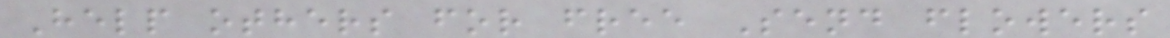Help others for free Send flowers
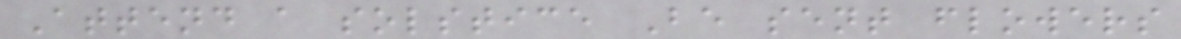Attend a solstice Be sent flowers
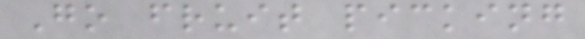Go fruit picking
